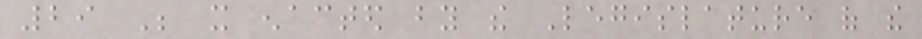29 Be it enacted by the Legislature of the
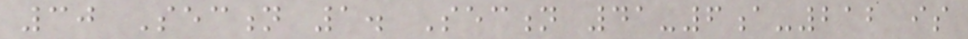30 Section 1. Section 41-6a-212 is
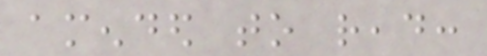amended to read:
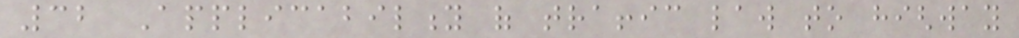32 Applicability of traffic law to highway
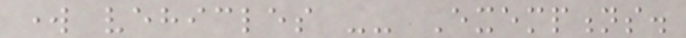work vehicles -- Exemptions.
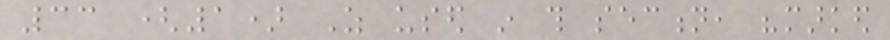33 (1) As used in this section, "marked
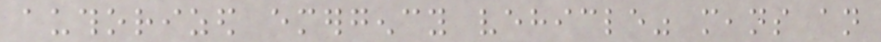authorized emergency vehicle" means an
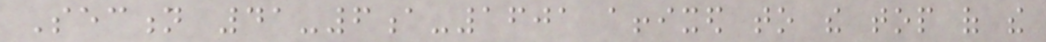Section 41-6a-1601 affixed to the top of the
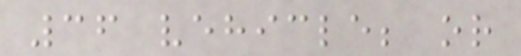36 vehicle; or
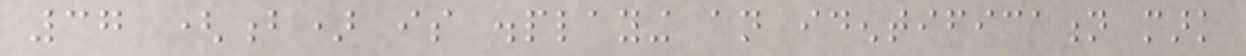37 (b) is displaying an identification mark
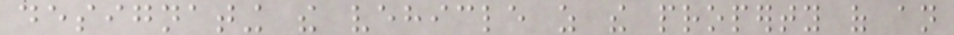designating the vehicle as the property of an
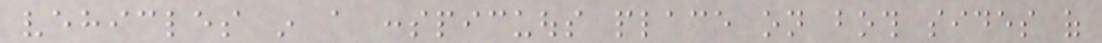vehicles in a conspicuous place on both sides of
